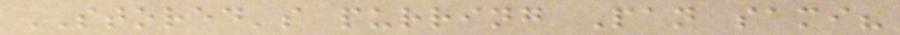STORED's purring Pan sami?
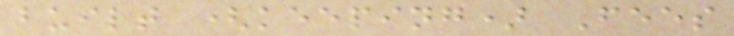built (keeping) Fees
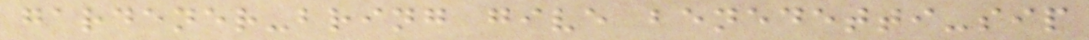gardener-bring give benedetti-sip
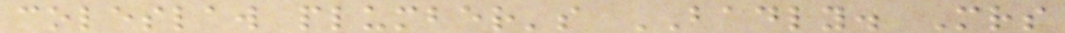coleslaw plumber's BADLY. Mrs
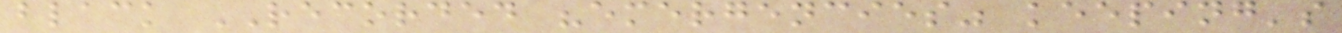black RECORDED "emergencies" keeping's
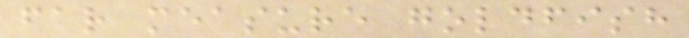far measure goldfish
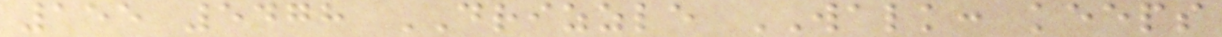155 5478 DRIZZLE WALK: keeps
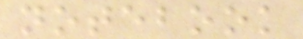notebook
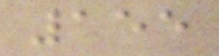155
